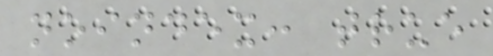noindex: true
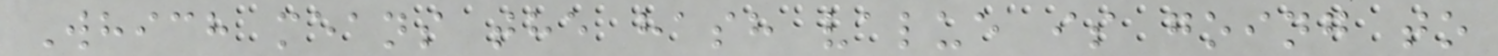Which means the hash value is going to
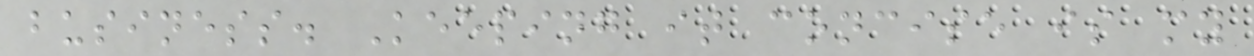business. Keeping it concise is my
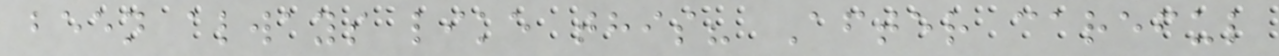been always like this? After careful
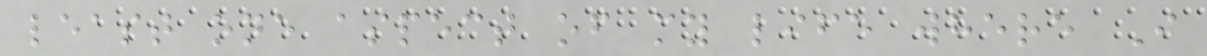least one aspect of my life where I
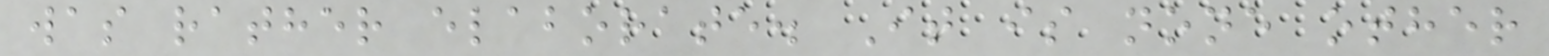was rather elaborate. It is none other
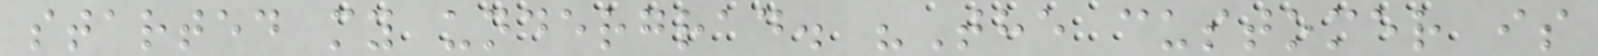started my undergrad. "The customer is
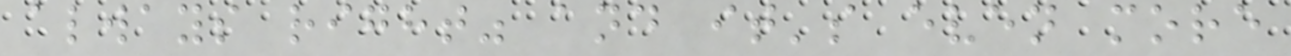always right" and it's even more
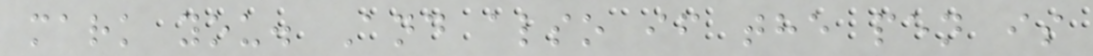mark you. And also if the pen is
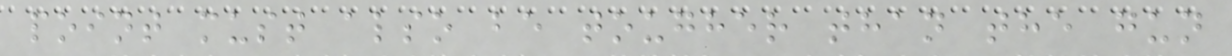point must also be tougher than the gun
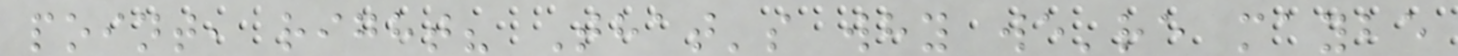point, right? That's why we're maybe
